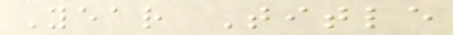Year Title
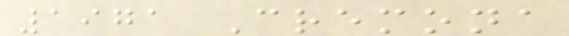1971 Cremona
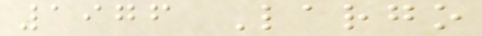1976 Largo
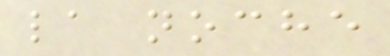la noche
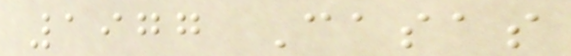1977 Casas
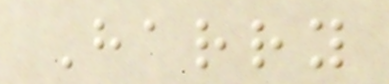Harry
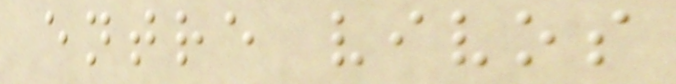entre vivos
